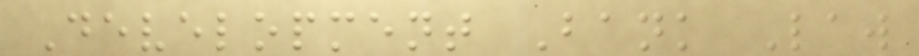Development Bank Law
